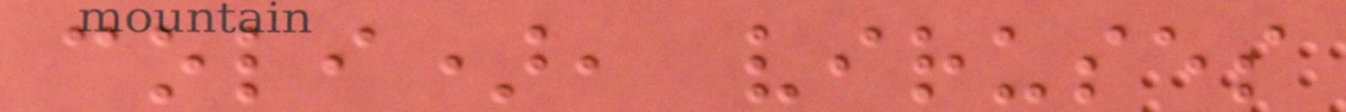coli), viruses
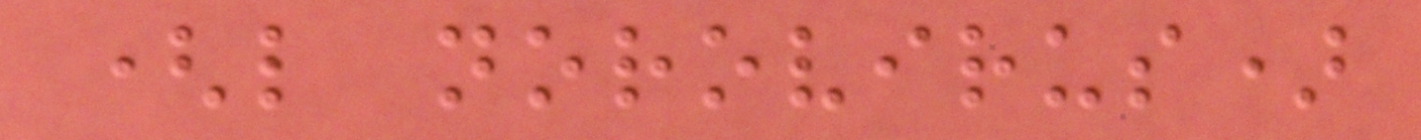(like norovirus)
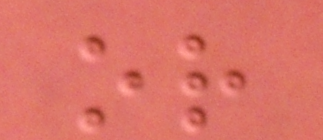or
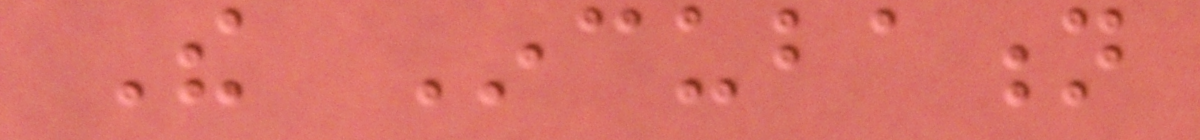The Incubation
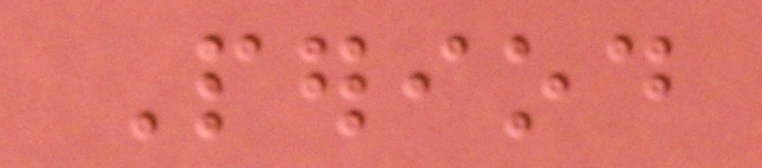Period
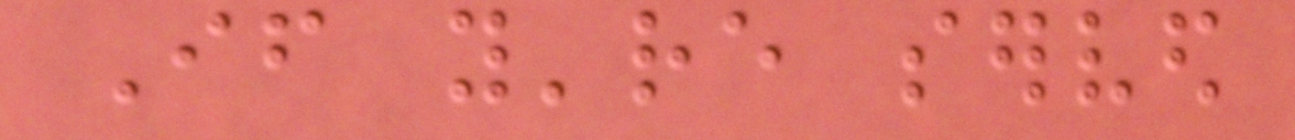If you're served
